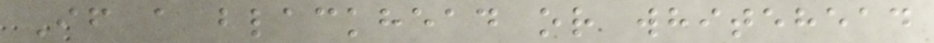If a blackhead or whitehead
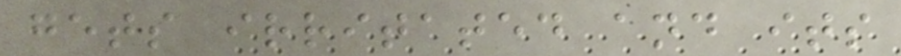gets irritated and its
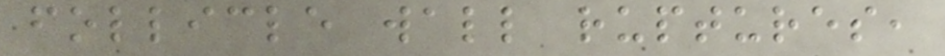follicle wall ruptures,
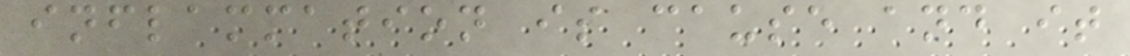inflammation is cause and it
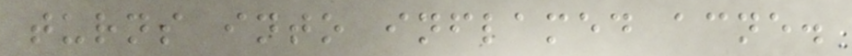turns into inflamed acne.
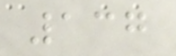137
